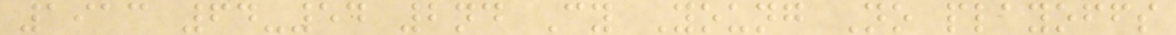1913 64-54 2nd Cy Young No playoffs
